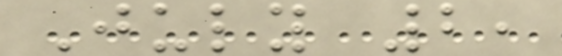July 2,
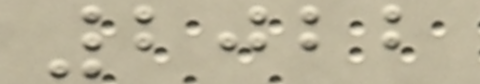2022
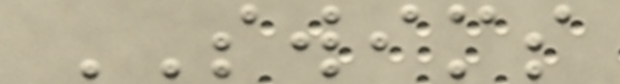SWIMS
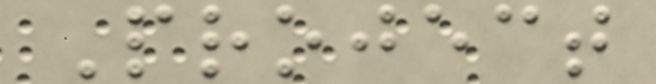Project
